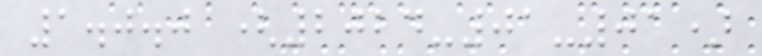1.0.0 (2024-01-01)
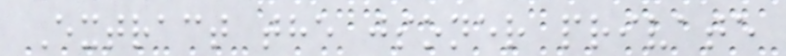Extract the jsoner private
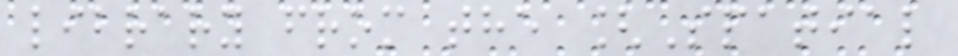library from the [Spatial
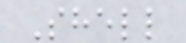Shell
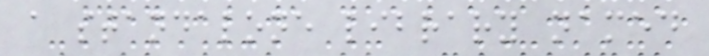a standalone library named
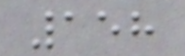158
